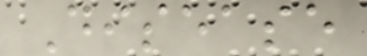Disease
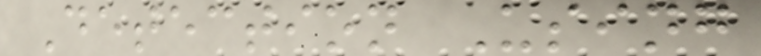Detection Using
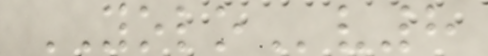YOLOv8
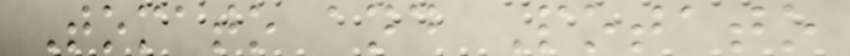Tomato and Potato
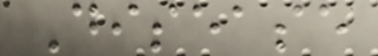Disease
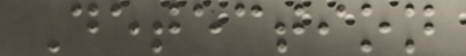Detection
